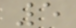5
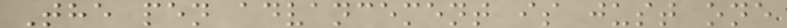The pen advancement is just one
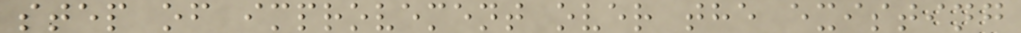step of improvement over the existing
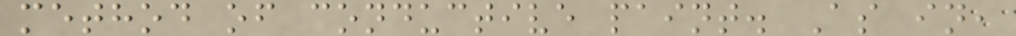method of conductive paint. As in,
